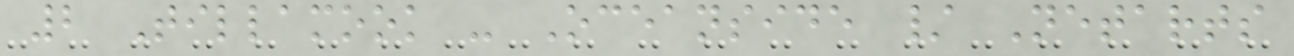2 Tillamook - Oceanside / Netarts
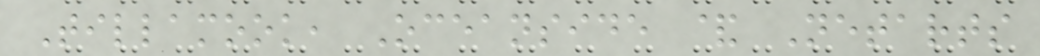Tillamook, Oceanside & Netarts
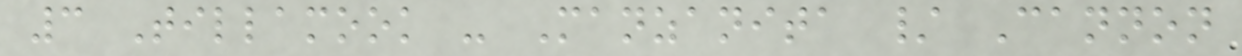3 Tillamook - Manzanita / Cannon
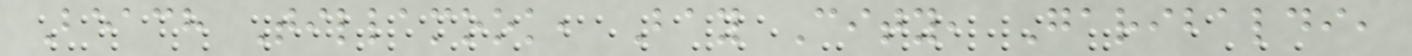Beach Tillamook, Bay City, Garibaldi,
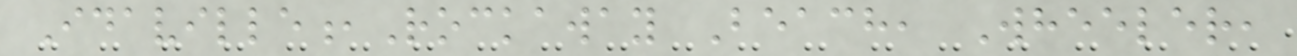Idaville,Rockaway Beach, Wheeler,
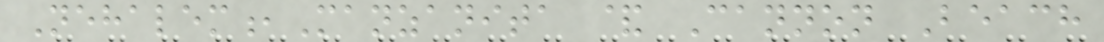Nehalem,Manzanita & Cannon Beach
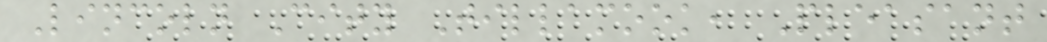Lincoln City Tillamook, Pleasant
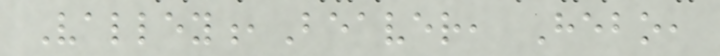Valley,Beaver, Hebo,
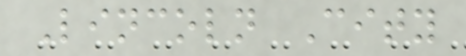Lincoln City
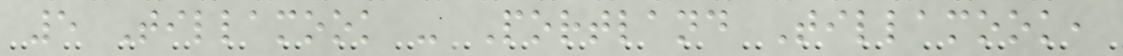5 Tillamook - Portland Tillamook,
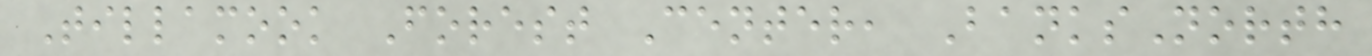Tillamook Forest Center, BanksNorth
